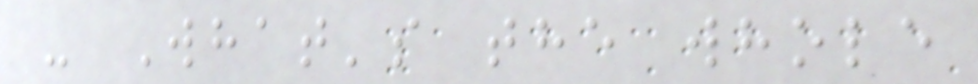- What's the whole
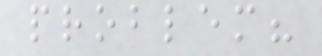problem?
